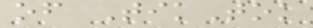of TikTok
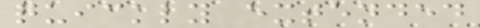quickly extended
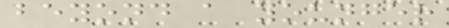beyond a younger
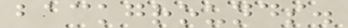backgrounds.
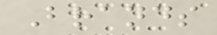Brands
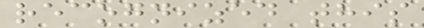recognized this
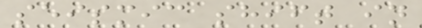seismic shift in
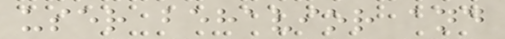user behavior and
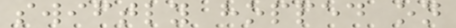swiftly hopped on
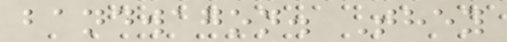bandwagon. They
